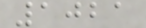1021
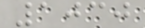1030
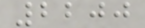2200
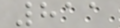811
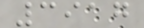3917
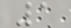1
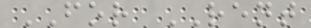FOR RENT
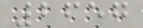2657
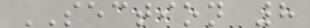SECTION 8
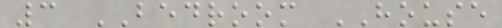3 BEDROOM HOUSE
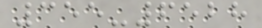355-6528
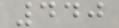440
